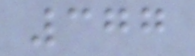377
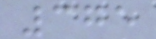375
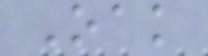Oak
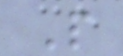P
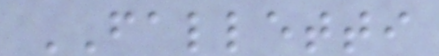FALLETTI
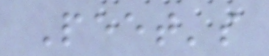Peet's
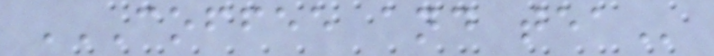COFFEE AND TEA
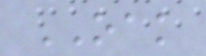OAK
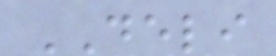DELI
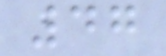47
